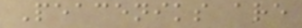Peaceniks are
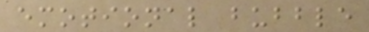emotional bubble
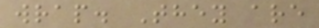wrap. They are
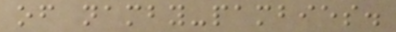of namby-pambies.
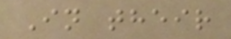In their
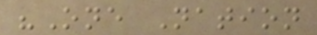"One Nation
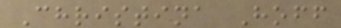Christina Hoff
